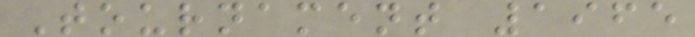Tournament 1965
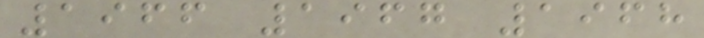1966 1967 1968
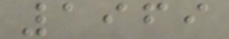1969
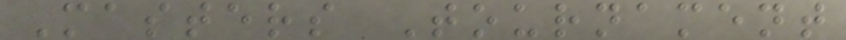Masters Tournament
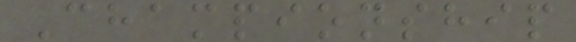Championship
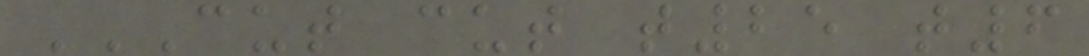CUT CUT T25 T6
